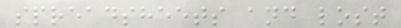spreadsheets and lost
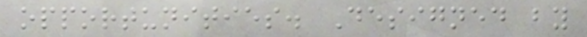opportunities. Designed by
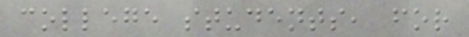college students, for
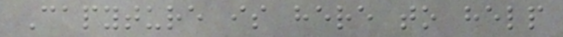Capyture is here to help
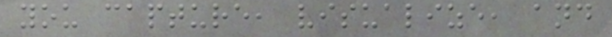you capture, visualize, and
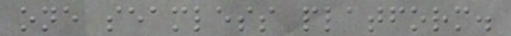one seamless platform.
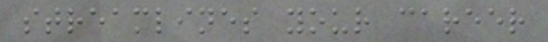streamlines your career
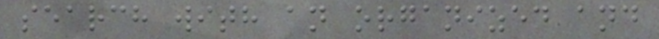search with an organized and
